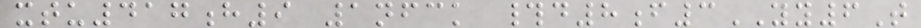xtu417h9 1nfck #d8f3YY6T
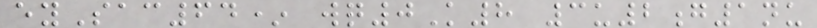eySac64* wq0K8 3u2g1nu
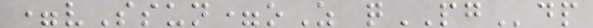=vSsun=oZ qPGdp
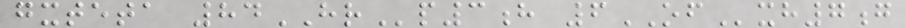gxteta 84HRp3h 6OFxh7g
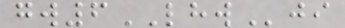gw6LHWji
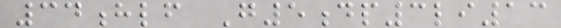34hlf G5dp3li13
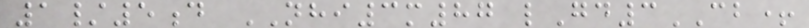1/5d NHI3m87 lGd3CB+
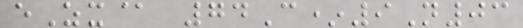eZx@ 74C*9N03
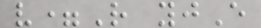v=R yjE
